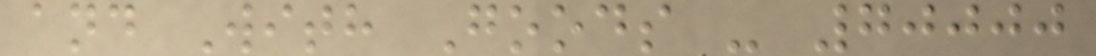and With Goods - 70000
